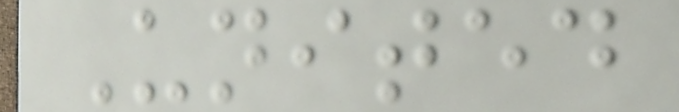United
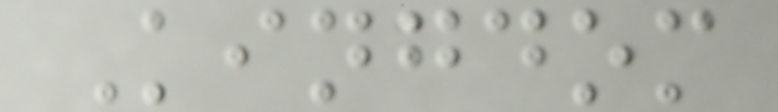Kingdom
